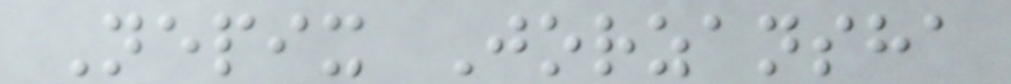Nepix Jorzansha
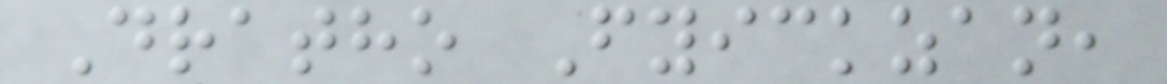Dratho Fyickzan,
